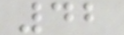42
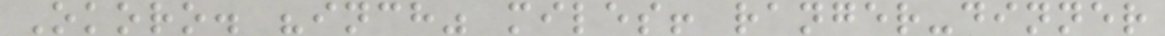Okoro. "inch" miles! ranger-dinner
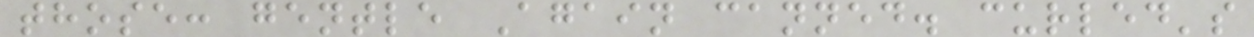those: gentle Again canned. curled's
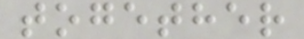together
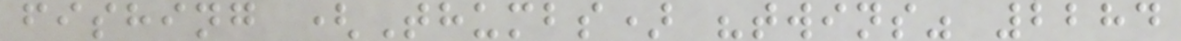fishing (Thumbs) "twins" 2284
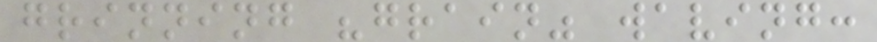grinning "grain" waving:
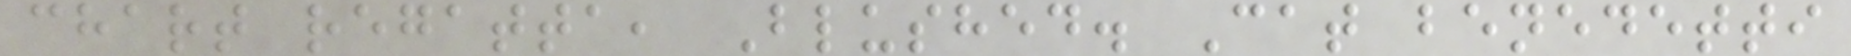chart regatta, Blushed. Cat benedetti
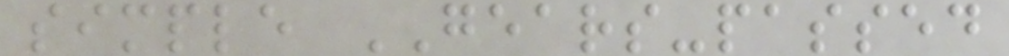simple GEARS-passed
